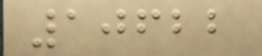10622
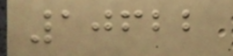10622
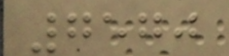7570
